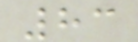83
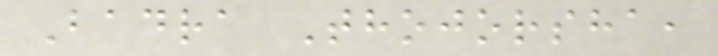Badra Thojorsha,
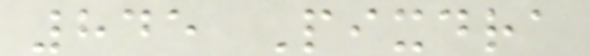845 Pixdra
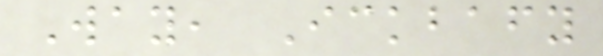Way, Ickbafy
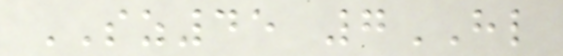SZ45 7HL
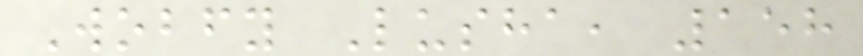Wobfy Lusha, 158
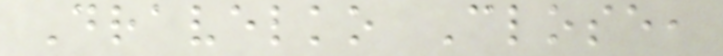Dravelko Close,
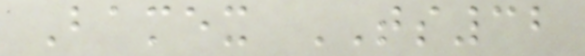Bamex TS32
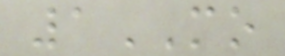1MO
